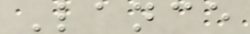Lance
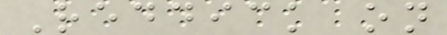Reddick on
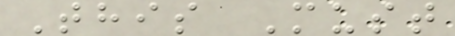This Must
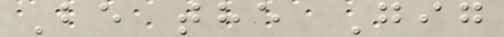Be the Gig
